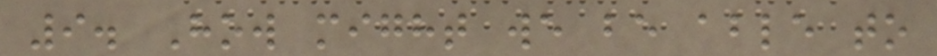9. How might we be able to
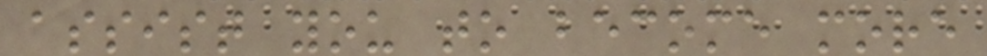assist you to become more
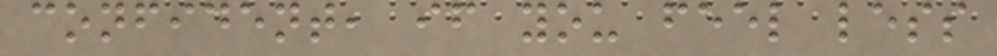confident, if you feel less
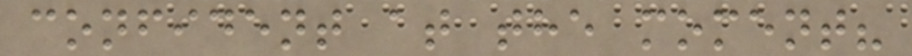confident at the moment?
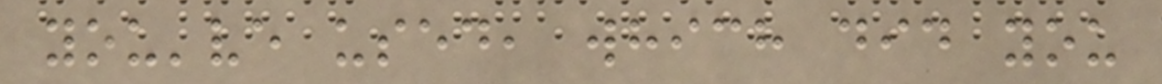you've used, which did you
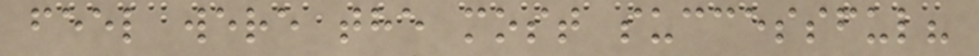feel were the most successful?
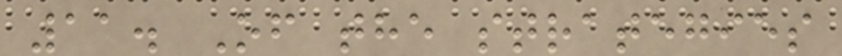11. Of the strategies
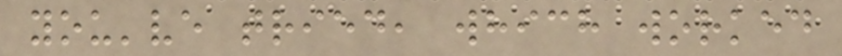you've tried, which worked
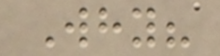Why?
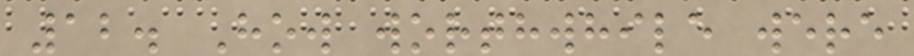12. How worthwhile were
